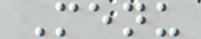Menu
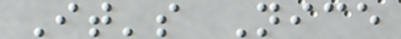It's Nice
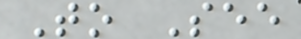To See
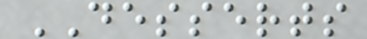DESSERTS
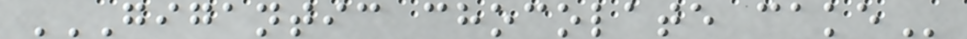GIGANTIC CHOCOLATE CAKE
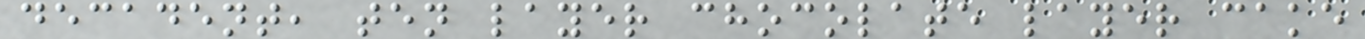decadent, ten layer chocolate layer cake
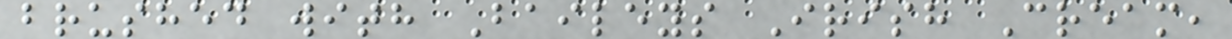brushed with Baileys Irish Cream,
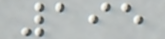195
